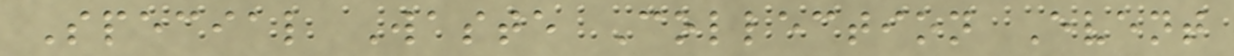Special Waste Collection Event
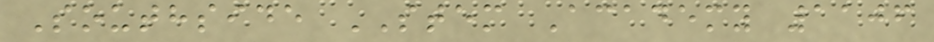Southside STEM Academy 1106
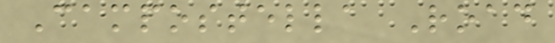Campostella Road
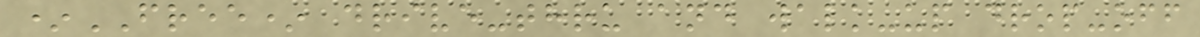*FREE* drive-thru and walk-up drop-off
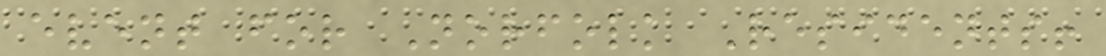event for Norfolk Residents!
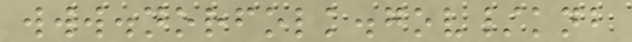www.norfolk.gov/knb
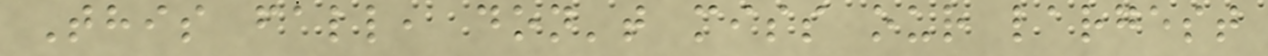This fall, don't miss our largest
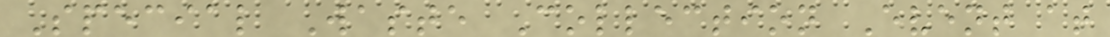Special Waste Collection Event at
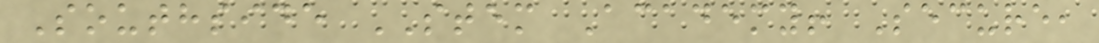Southside STEM Academy! Secure,
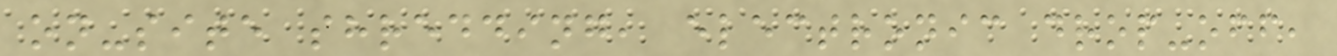on-site shredding, electronic drop-off,
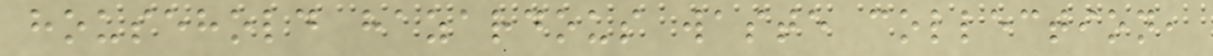household hazardous waste collection,
